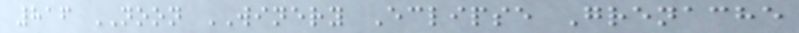816 NOON WINERY Eclipse Grenache
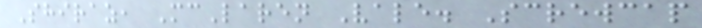Shiraz, McLaren Vale. Screwcap
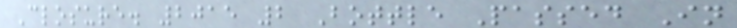Closure. 2015 2 Bottle Passed In
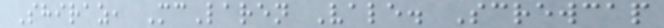Shiraz, McLaren Vale. Screwcap
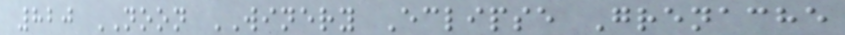820 NOON WINERY Eclipse Grenache
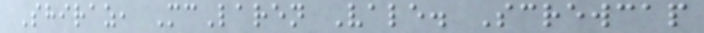Shiraz, McLaren Vale. Screwcap
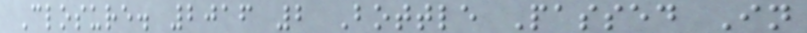Closure. 2016 2 Bottle Passed In
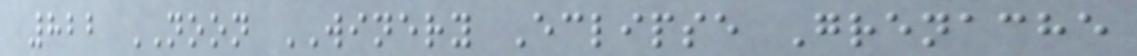822 NOON WINERY Eclipse Grenache
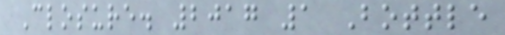Closure. 2017 1 Bottle
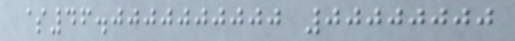$46.0000000000 00000000
